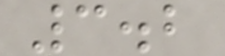3.2
